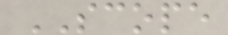SCOPE
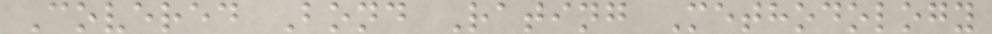Covered Bond Rating Methodology
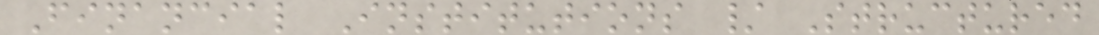Financial Institutions / Structured
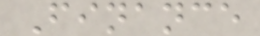Finance
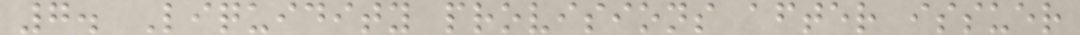7. Liquidity provisions after issuer
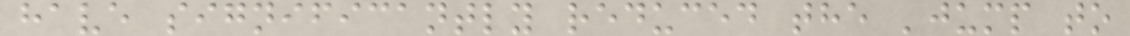have significantly reduced the 'jump to
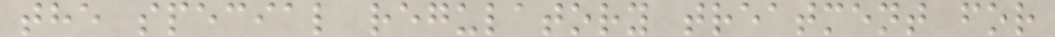the special regulatory treatment for
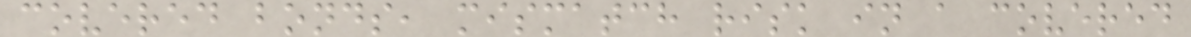covered bonds, mismatch risk in a covered
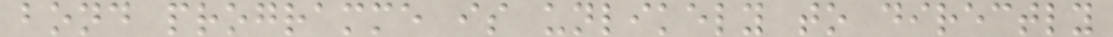bond programme is unlikely to directly
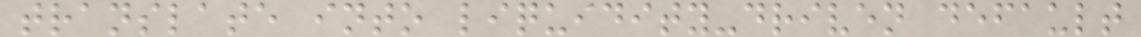translate into liquidity-driven default
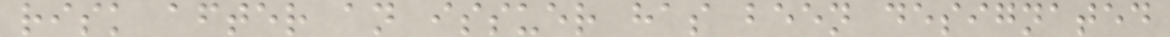risk after an issuer has been designated
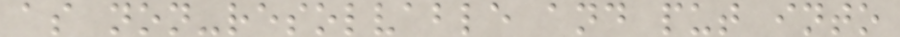as non-resolvable and put into
